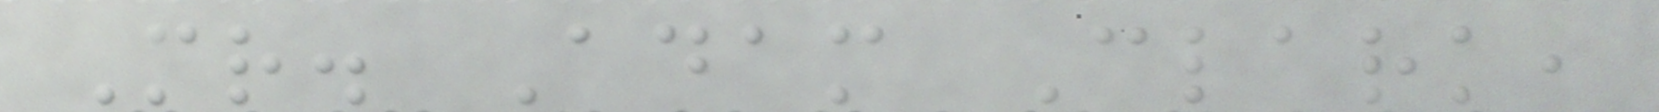Mr. Adam Clark,
